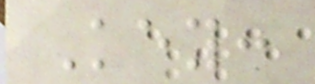Key:
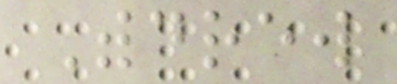Withdrew
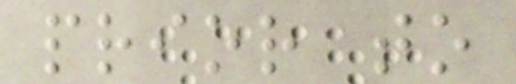prior to
